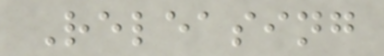Releasing
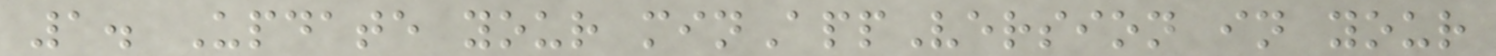1. Update your minAppVersion in your
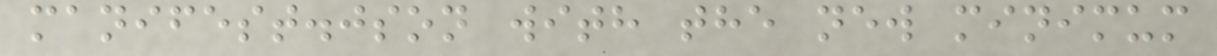manifest.json with the new minimum
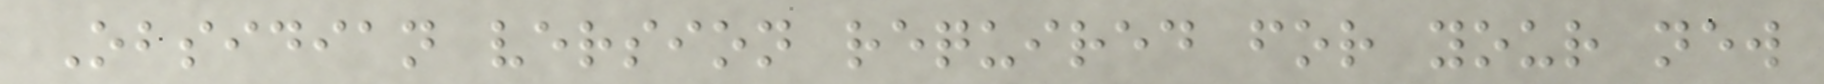Obsidian version required for your new
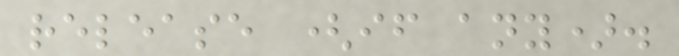release (if any).
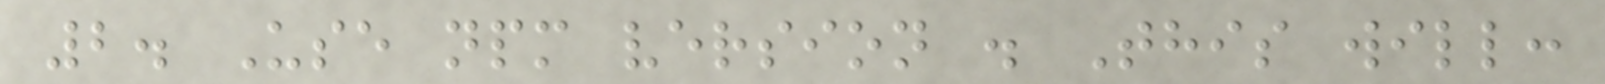2. Use npm version . This will:
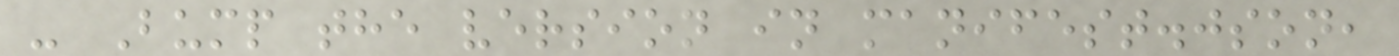- Bump the version in manifest.json,
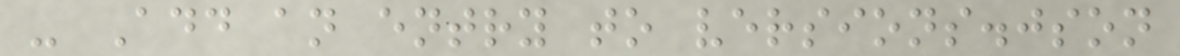- Add an entry to versions.json
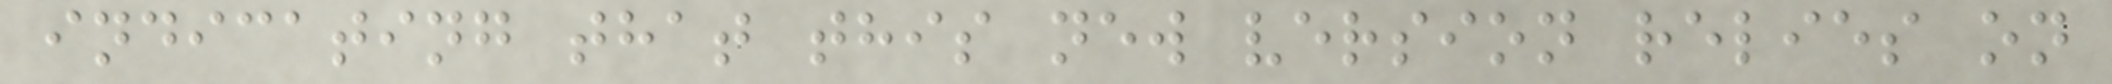indicating that this new version relies on
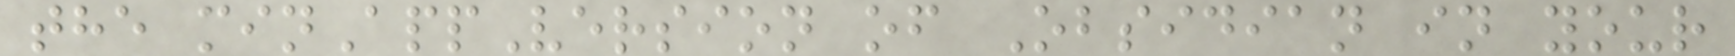the minAppVersion of Obsidian in your
